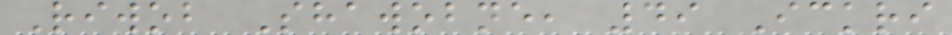Riwob Shawobne, 49 Ickri
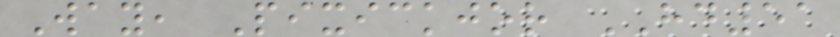Way, Pixickjor HD51
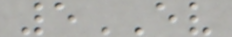5EV
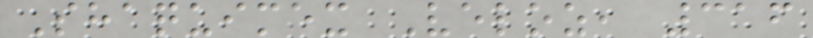Shaquimex Veloz, 316
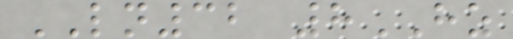LN32 8HZ
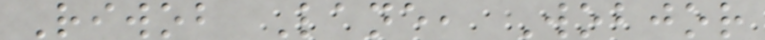Riwob Lane, Wobjor
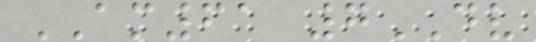AM61 7DV
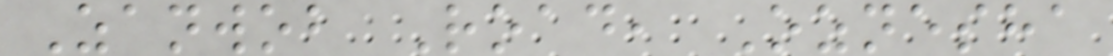Zanwob Road, Oznesha
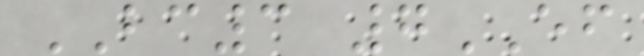BC3 7EF
